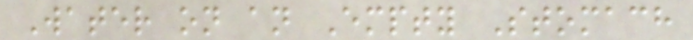Water on an Empty Stomach
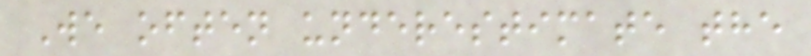We often underestimate the
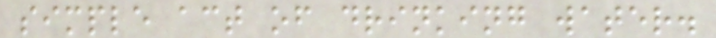simple act of drinking water.
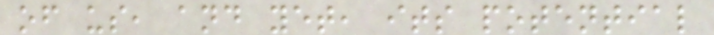of us, and yet, its potential
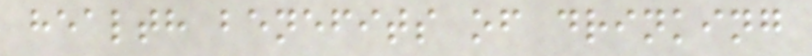health benefits of drinking
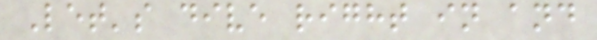Let's dive right in and
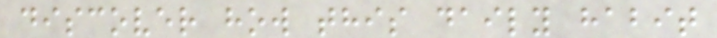discover how this daily habit
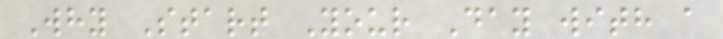Why Start Your Day with a
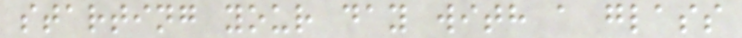starting your day with a glass
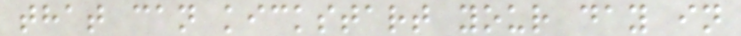that can kickstart your day in
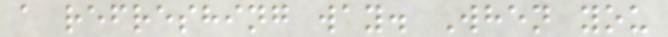a refreshing way. When you
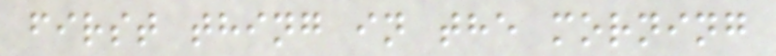first thing in the morning
